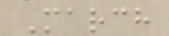March
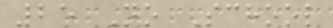25 No School
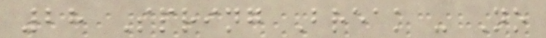28 Spring Break - No
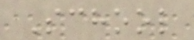School
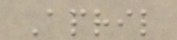April
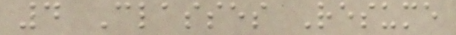4 Classes Resume
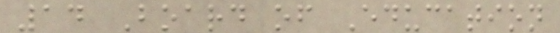14 Board of Education
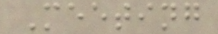Meeting
